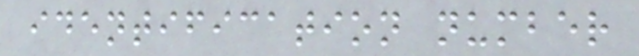identification number
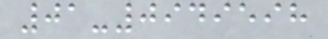01-0949598
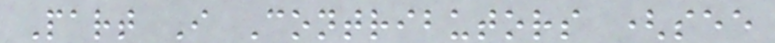Part I Contributors (see
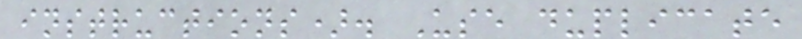instructions). Use duplicate
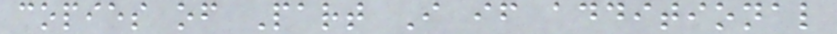copies of Part I if additional
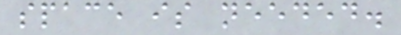space is needed.
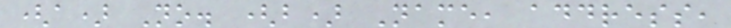(a) No. (b) Name, address,
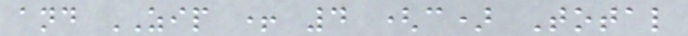and ZIP + 4 (c) Total
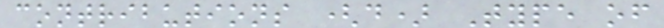contributions (d) Type of
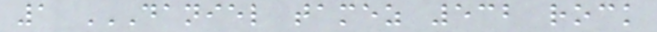1 DANIEL TAMEZ 532 ROCK
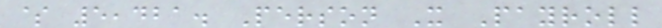$ 5,421. Person X Payroll
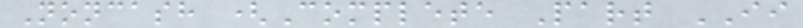Noncash (Complete Part II
